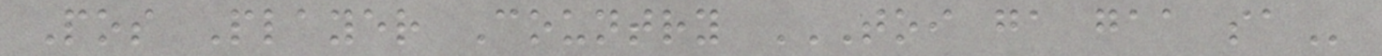Pos Player Country TOI GA GAA SA
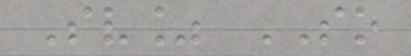Sv% SO
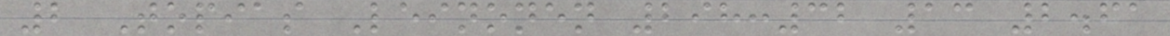2 Topias Leinonen 298:32 13 2.61
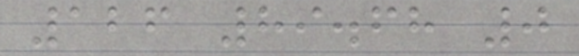126 89.68 0
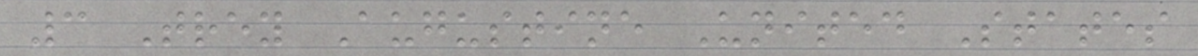3 Trey Augustine United States
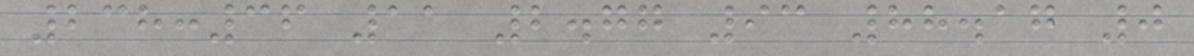238:36 11 2.77 93 88.17 0
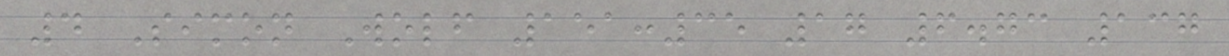4 Simon Wolf 151:35 17 6.73 137
